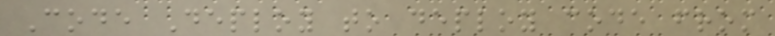Code Deploy to deploy code from
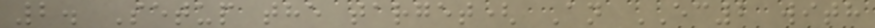2. Setup the target( An EC2 with
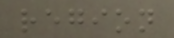region
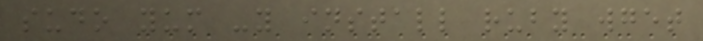sudo yum -y install ruby wget
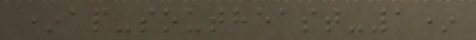*ap-southeast-1*
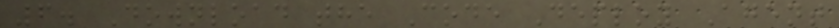6. Download the Code Deploy Agent
